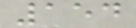154
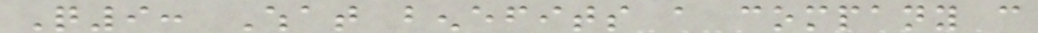Q9: What benefits a company can
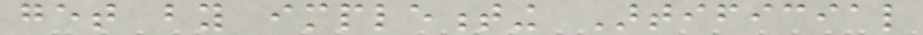get by implementing Artificial
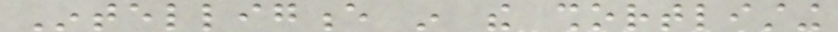Intelligence in the shortlisting
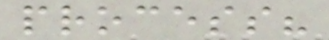process?
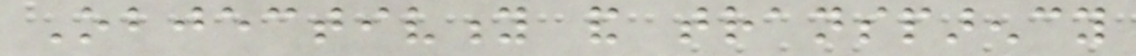Objectivity and transparency
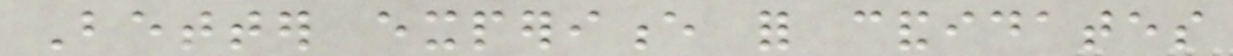Better experience for candidates
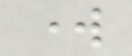work
